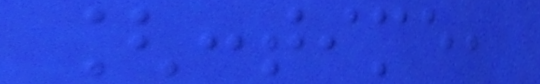[:time,
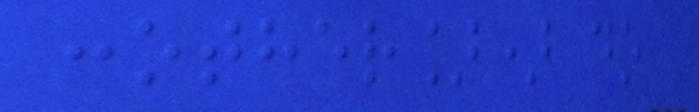:other]) do
